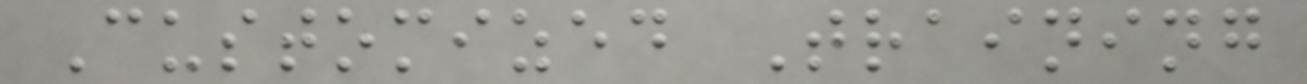Customized Training
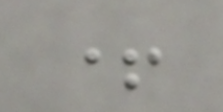+
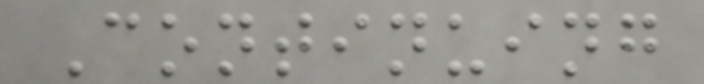Continuing
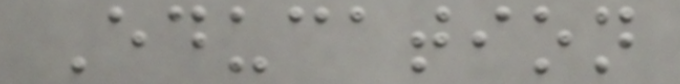Education
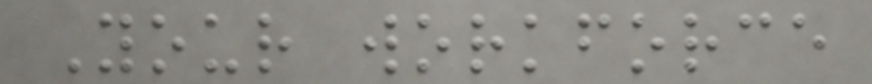Your workforce
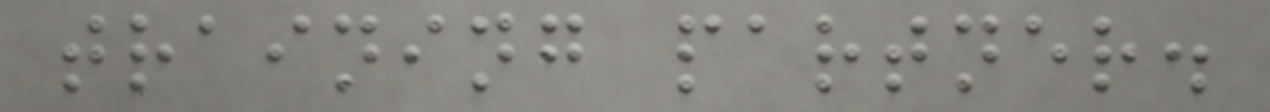training partner.
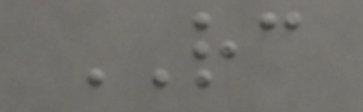RC
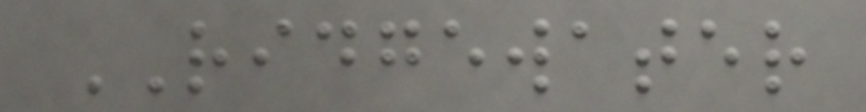RIDGEWATER
